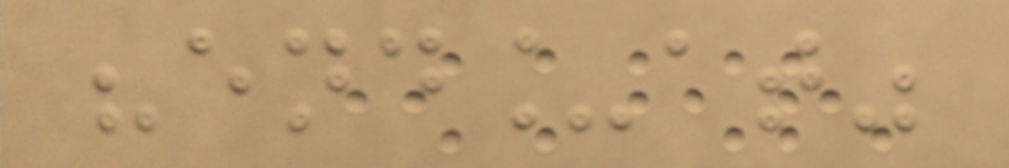"end_at"
